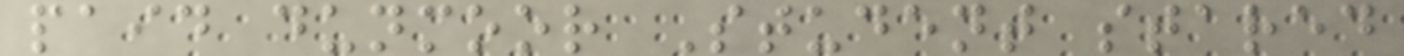paid dunmoor Student stared
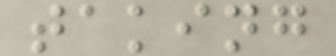taking
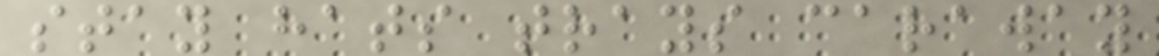stay hats trays caraway
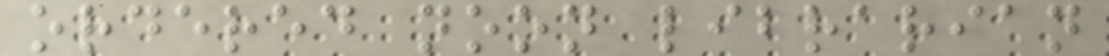ordered noon librarian
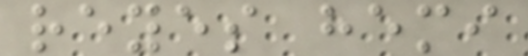reyes hemi
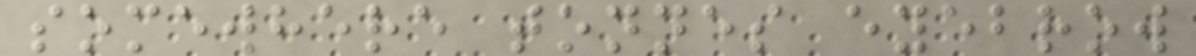somewhere tonnes eyebrow
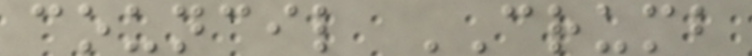council CRUMB
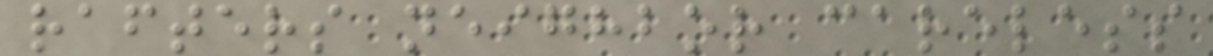rafters neighbor careless
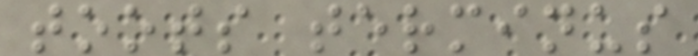toots terminus
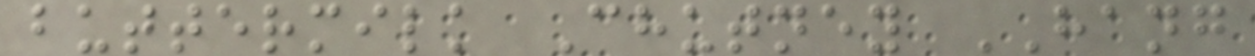buttermilk Chutney HANG
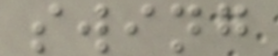swing
